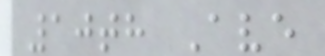10th Ave
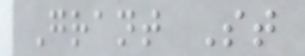Grant St
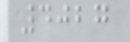4027
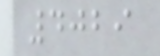4029
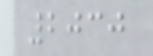2030
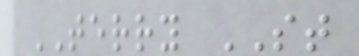TERRY ST
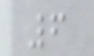6
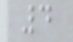4
